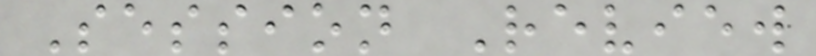Session Review
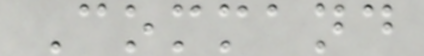Command
